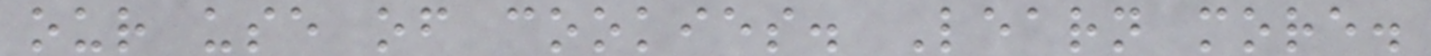our use of cookies. Learn more.
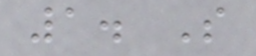1. S
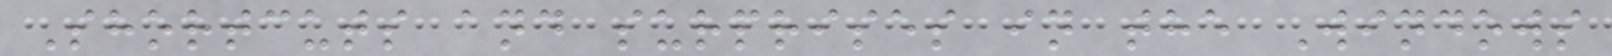Shortcuts and surprises in the Windows
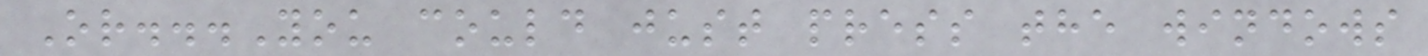Or...You could just press the windows
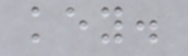key.
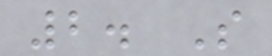2. S
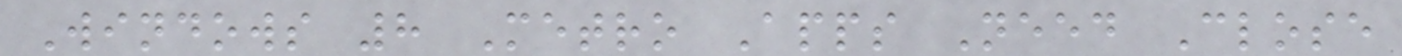Windows 8 Metro Apps Need Close
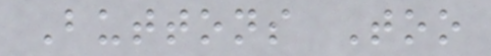Buttons Too
